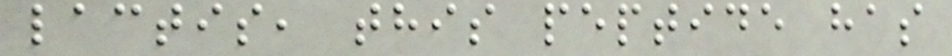lactis, this peptide has
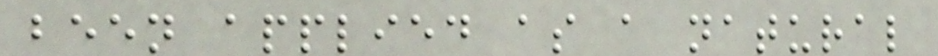been applied as a natural
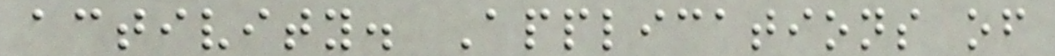activity. Applications of
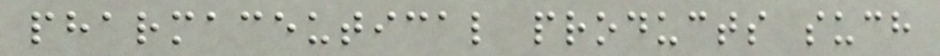pharmaceutical products such
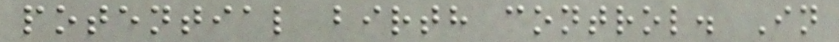potential birth control. In
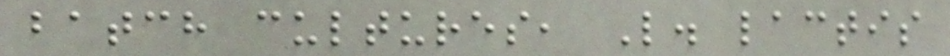batch cultures, L. lactis
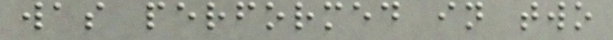was performed in two
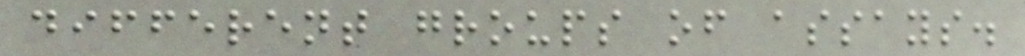different groups of assays.
